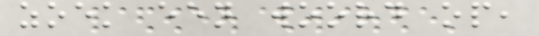zoek een woord op,
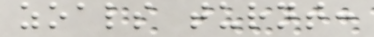zoals turnt:
